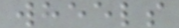wheels
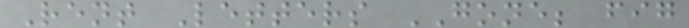Rent Letters GONE; fig
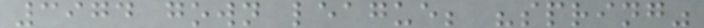3974 gown league; "spring"
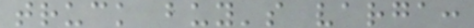truck buy's varga:
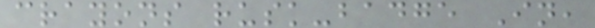crayons rusk-badge In,
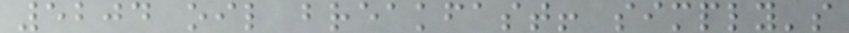5204 oil breakfast! simply's
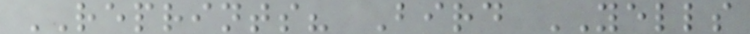REPRINTS? Bird YELLS
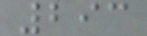293
